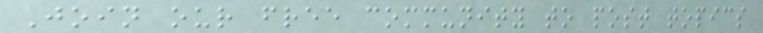Join our free community to post topics
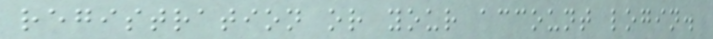registration or your account login.
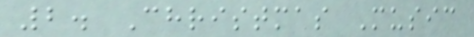2. Christmas Music
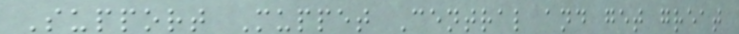Support Muppet Central and get great
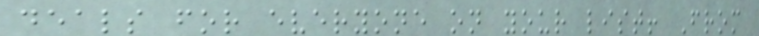deals for everyone on your list! From
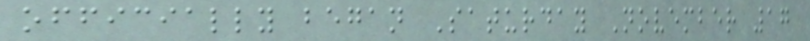officially began Saturday November 17
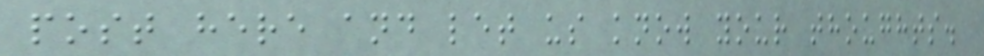post here and let us know your thoughts.
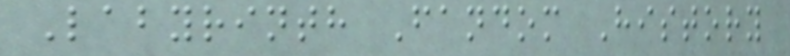Labyrinth Fandom History
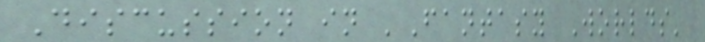Discussion in 'Fantasy Worlds'
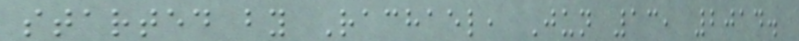started by Rachael, Jun 13, 2014.
